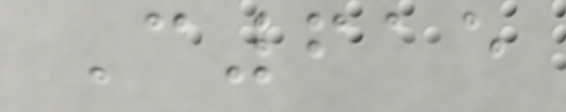C615
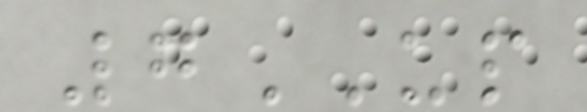7UP
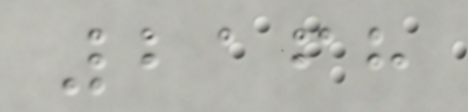2168
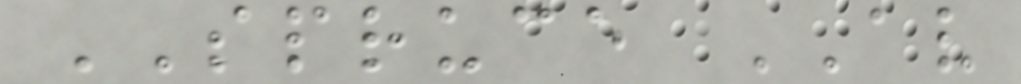SPRUCE AV
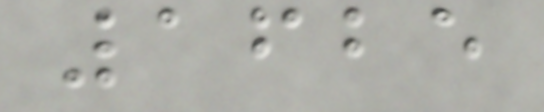1625
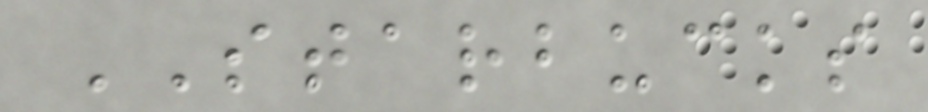STARBUCKS
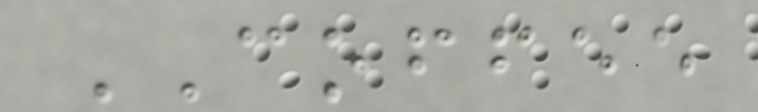COFFEE
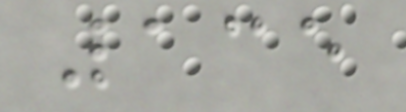135
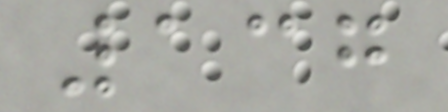137
